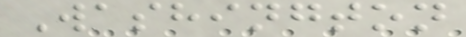Washington
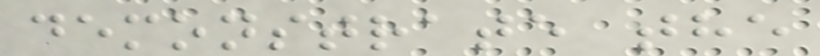demonstrate the
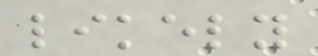likely
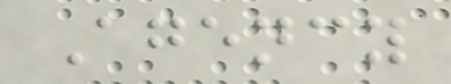Agency
